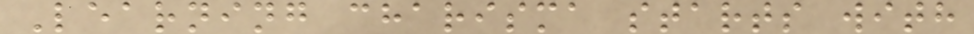Learning charisma starts with
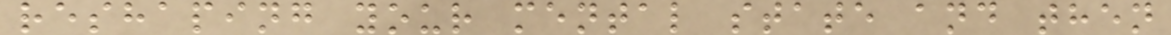reshaping your mental state and then
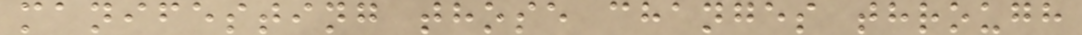manifesting those changes through
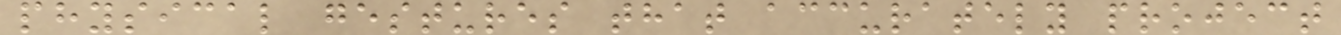physical gestures that accurately project
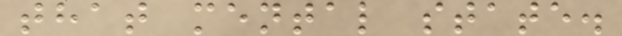that mental state.
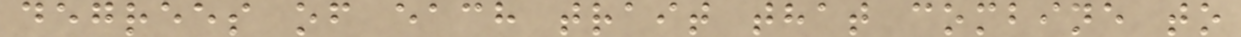degrees of each trait that combine to
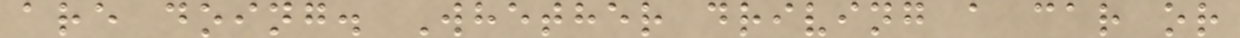are doing. Whether driving a car or
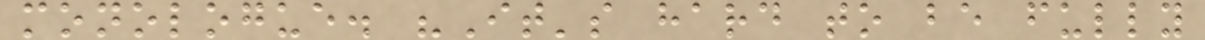monologue. "It's hard to be fully
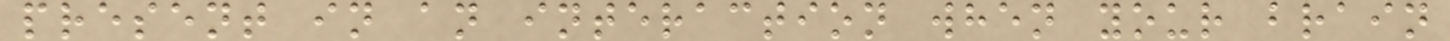present in an interaction when your brain
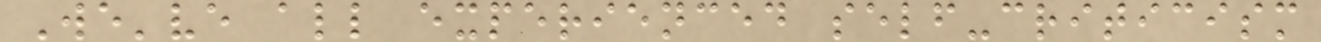We've all experienced self-criticism
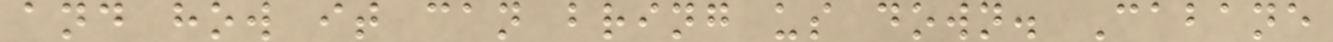and how it can bring us down. Cabane
